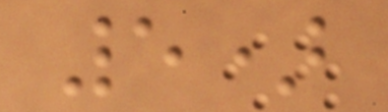5)
